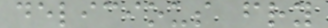delicious fry
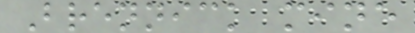Brennick mine
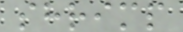shrimp
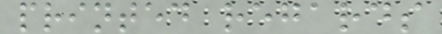printed regards
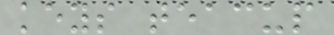keys teacup
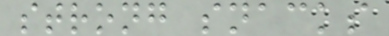strong snacks
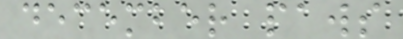december paws
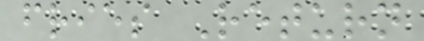fries Return
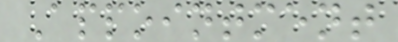Appointment
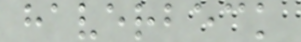haverbeck
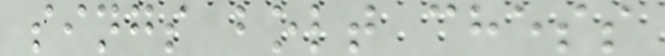sings bolt chess
